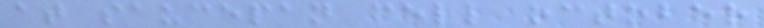at saucepan cell october
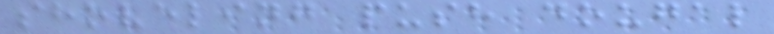shoveling push dougal
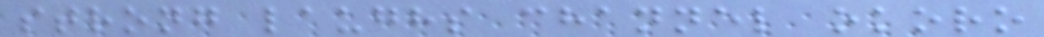strong laughs channel okoro
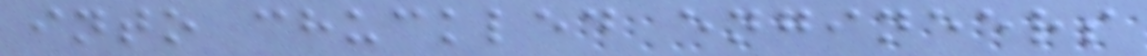into chuckled engineers
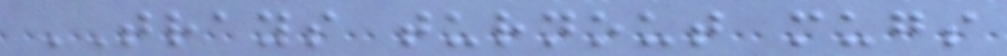TRAYS turnout mugs
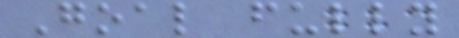Goal fully
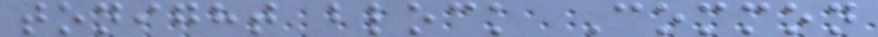tonight block Common
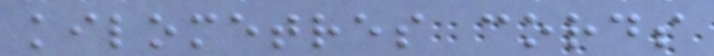kilometres cords
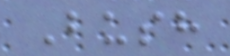Bush
